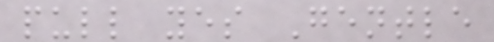pull yes Gentle
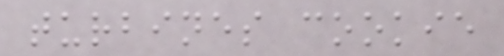turbines cookie
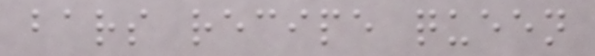bars recipe queen
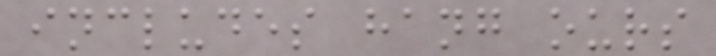includes hang ours
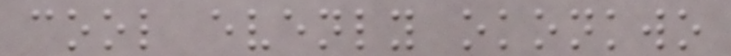cool evenly okonkwo
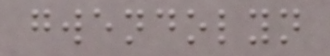gwendolyn
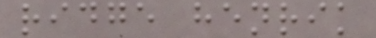ridge henrik
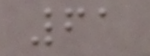61
